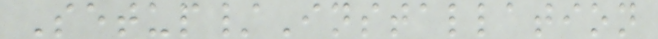Setup/Installation
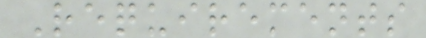Requirements
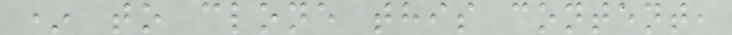* to clone this content,
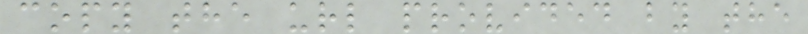copy the url provided by the
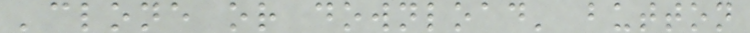'clone or download' button
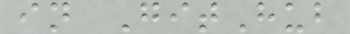in GitHub
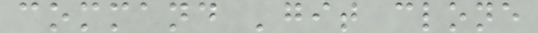command 'git clone
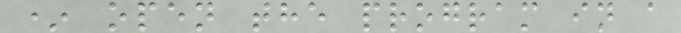* open the program in a
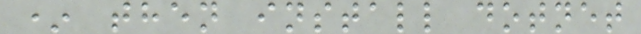* then install dotnet
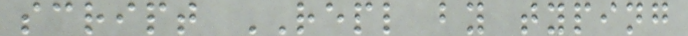script REPL by typing
